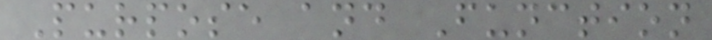Purpose and Function
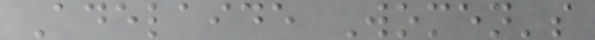Adelaide Women's
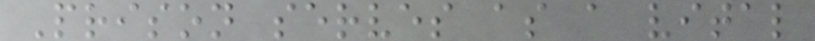Prison serves as a vital
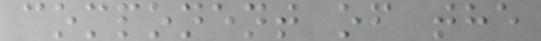component of the
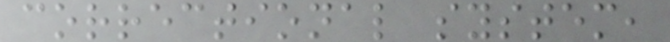correctional system,
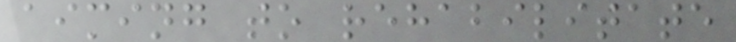aiming to rehabilitate
